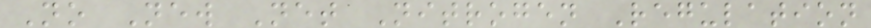No New Net Nitrogen Regulation
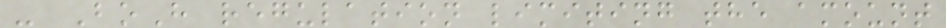- BoH regulation limiting the amount
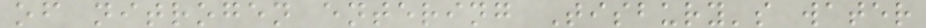of nitrogen entering Tisbury's water
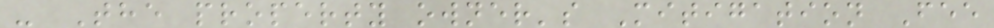- The property owner's Mitigation Fee
